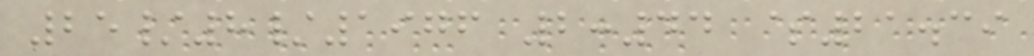25/8/1976 2:44 $21.39
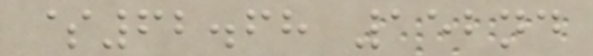$62.68 152nd
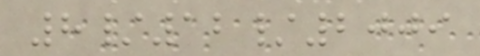8/12/2009
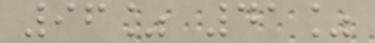96% 41%
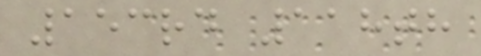153rd 118th
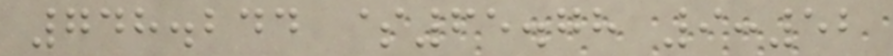748.244 $65.78 9:52
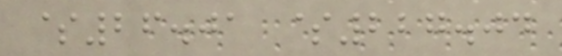$26.01 $227.04
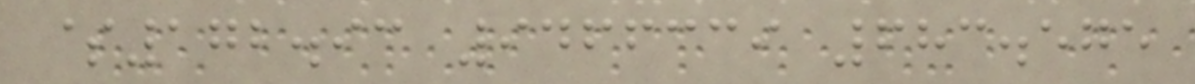$172.93 9466339 683.575
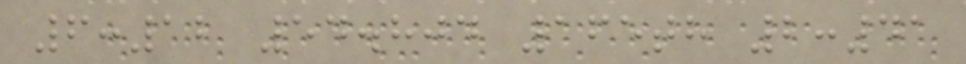6:12 54.804 165th 2:41
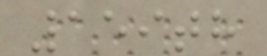159th
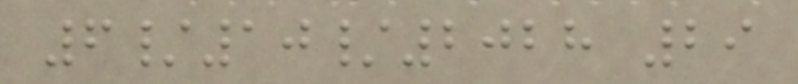6/10/2028 29
